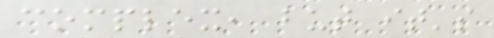complex, but it's
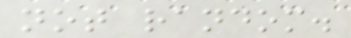not random.
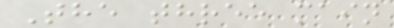The three main
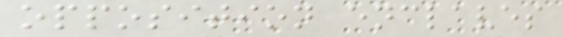opposition enclaves
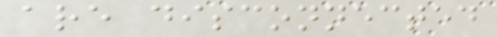are disconnected
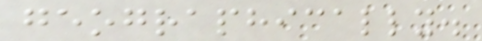geographically.
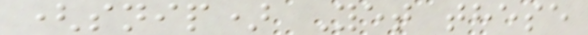(snip) Yet these
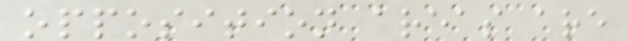opposition areas are
